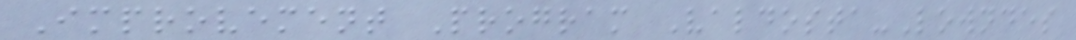Improvement Program Valdosta-Lowndes
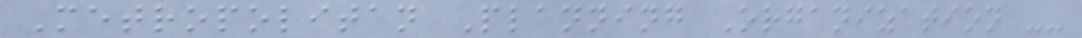Metropolitan Planning Organization --
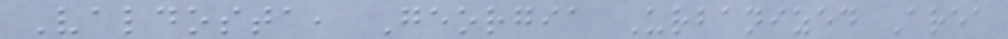Valdosta, Georgia Urbanized Area
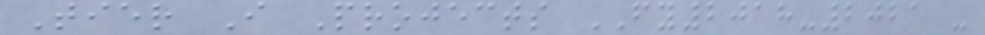Tier I Projects FY2018-2021 -
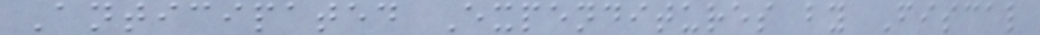Anticipated Expenditures by Fiscal
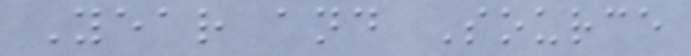Year and Source
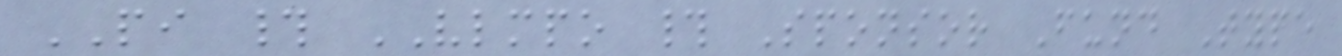PI # VLMPO # Sponsor Fund Type
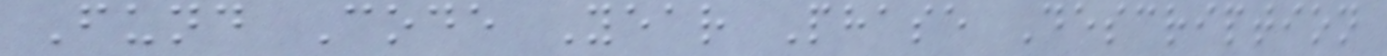Fund Code Year Phase Description
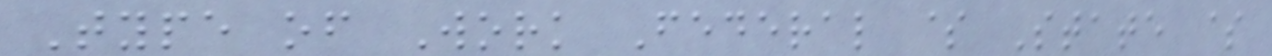Type of Work Federal $ State $
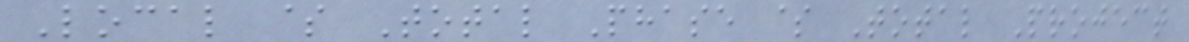Local $ Total Phase $ Total Project
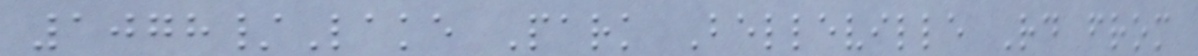1078/Lake Park Belleville Rd from
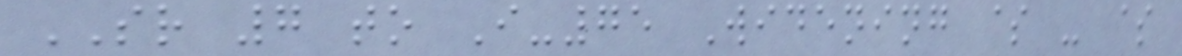SR 7 to I-75 Widening $ - $
